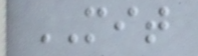MIT
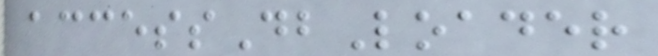accessDbLoader
